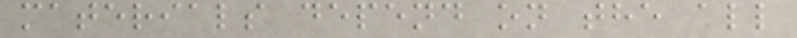materials depend on the all
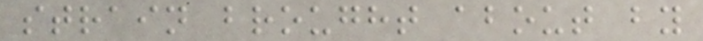strain brought about by
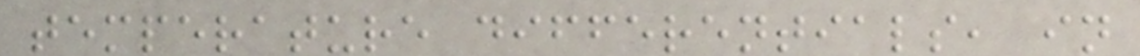temperature differentials, in
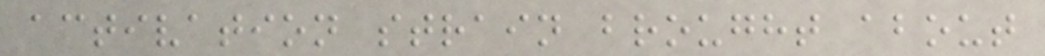activation strain brought about
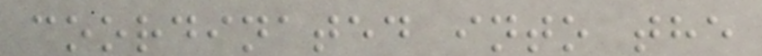coordinated into the
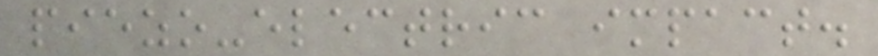piezo-electric impact.
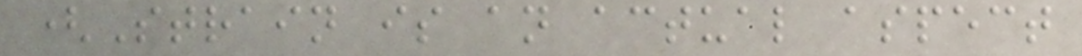(Strain is an actual aspect
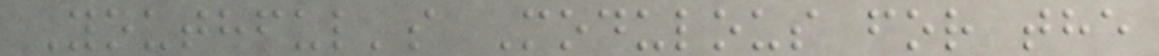Youthful's Modulous for the
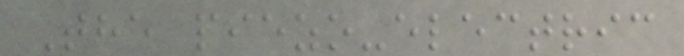The piezo-electric
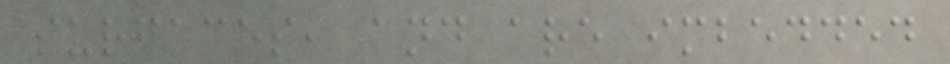surfaces, and are imbedded
